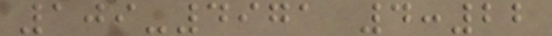109-4971 4:22
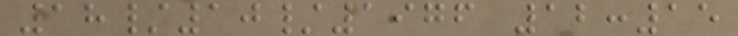18/10/1976 12:15
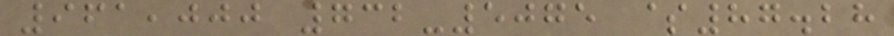961,000 732-5075 $87.28
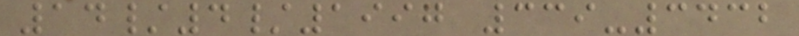14/4/1997 339-3432
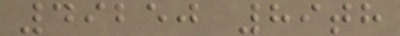49250 89th
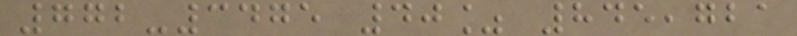772-3475 40% 845,721
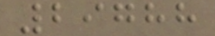29788
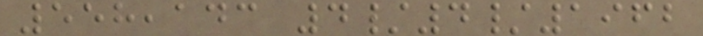558,143 4/4/1962
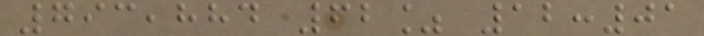793,884 62% 12:01
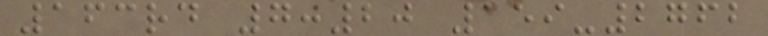163rd 7:20 159-2762
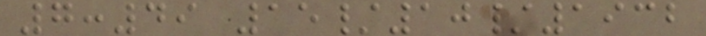7:49 15/10/1932
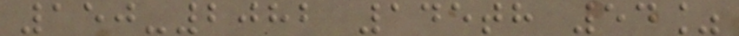150-2082 145th 54%
